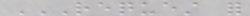REQUEST FOR
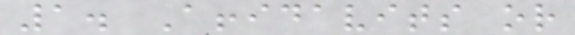1. Affidavits or
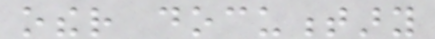other documentary
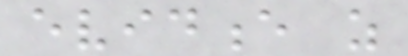evidence as
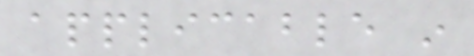applicable in
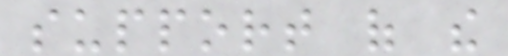support of the
